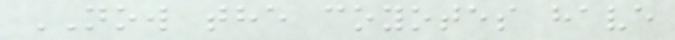NOW the coyotes have
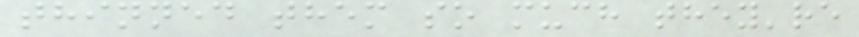thinned them so much they're
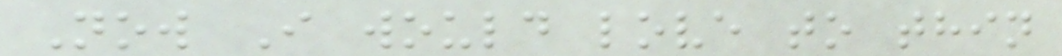Now I would love to thin
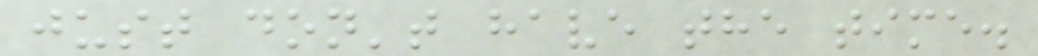just don't have the time.
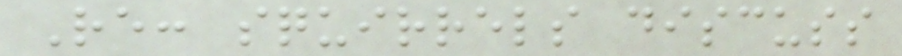Re: squirrels discuss
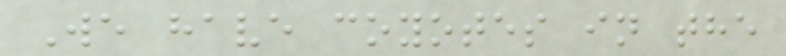We have coyotes in the
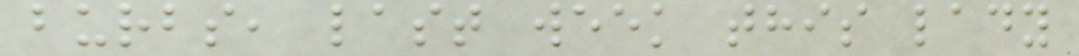burbs, last week this lady
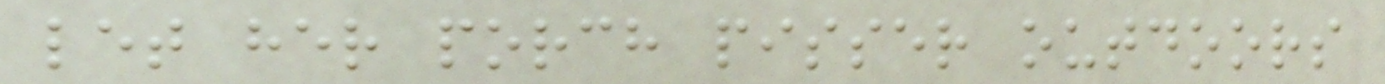let her porch pisser outdoors
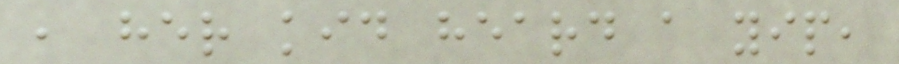, her kid heard a yip,
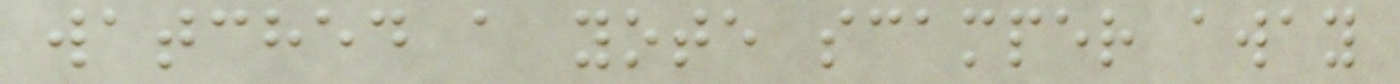watched a yote scamper away
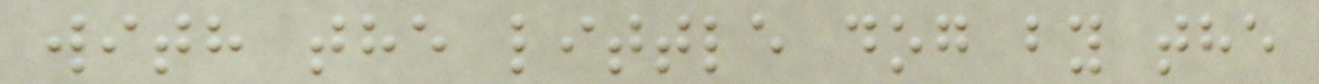with the little dog by the
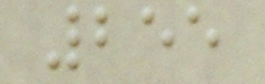255
